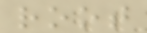root
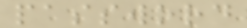password
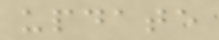update
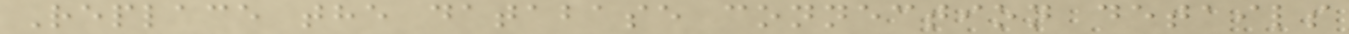Replace the database connection details
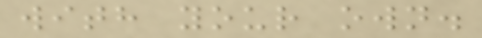with your own.
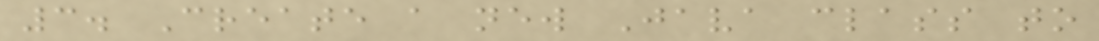3. Create a new Java class to
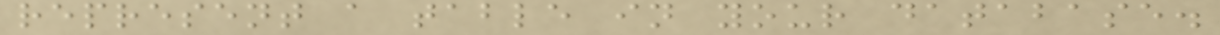represent a table in your database.
